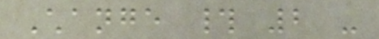Change # 2 -
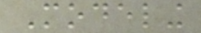Modeling
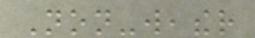Non-weather
